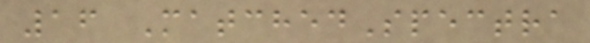16 MatchedSpectra
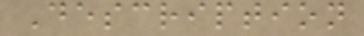Description
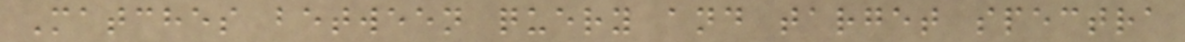Matches between query and target spectra
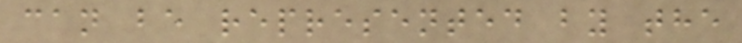can be represented by the
